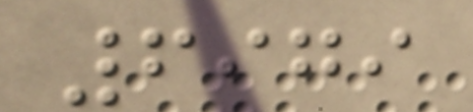6979
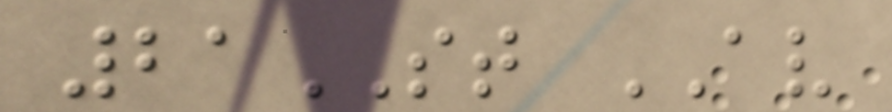21ST AV
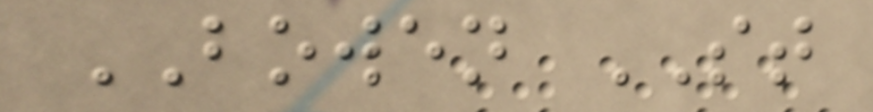BOWEN ST
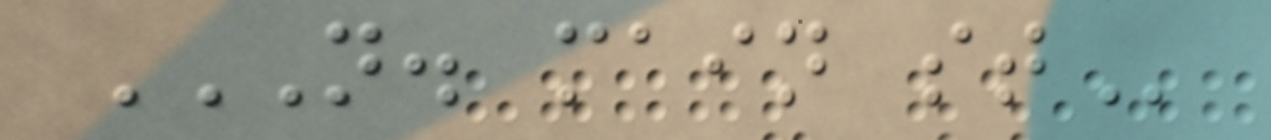N. MAIN ST
